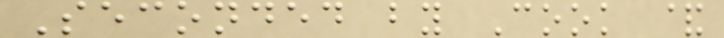Seconded by Cook &
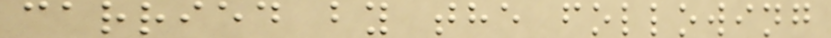carried by the following
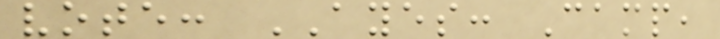vote: AYES: Camp,
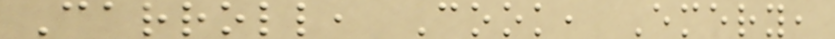Carroll, Cook, Emery,
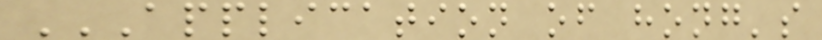APPLICATION OF HONG'S
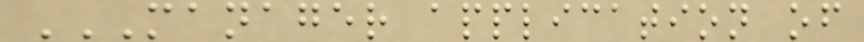MANAGER APPLICATION OF
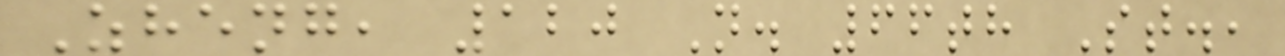Zheng, 120 N. 66th St.,
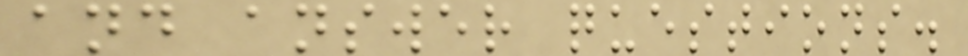and answer questions.
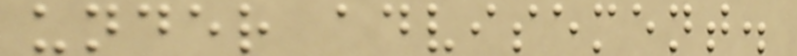under advisement.
